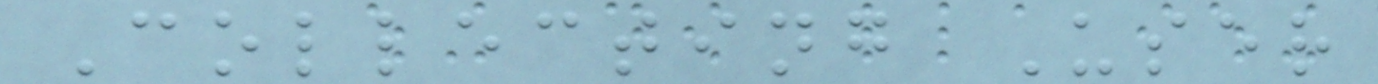Collecting User
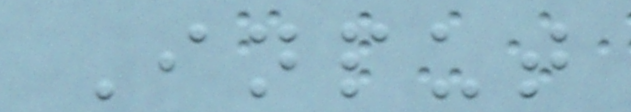Input
